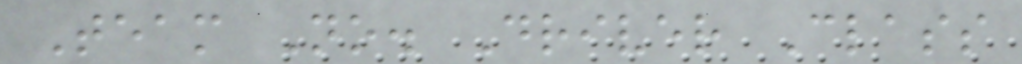Team No. Driver Class
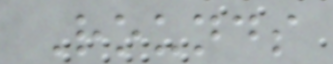Rounds
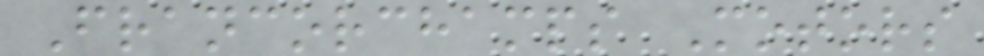Francorchamps Motors
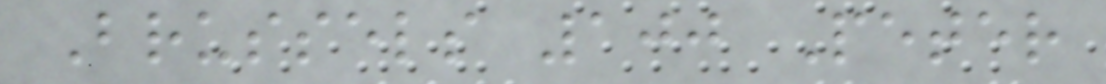Brussels 100 Peter
